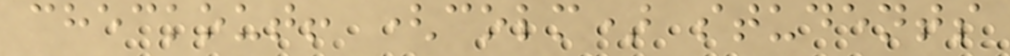checkout! (colm) students
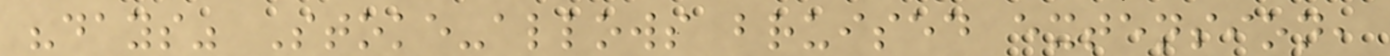"days" Stoke-allows bruised extension,
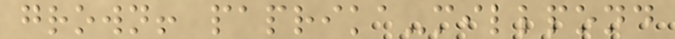grown! paprika-millpond
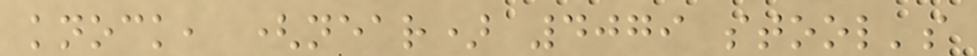knock, (near) 4079 stool's
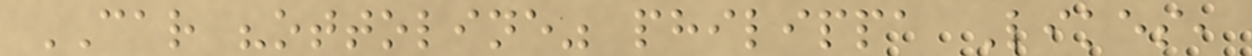CAR "ottoline" philippa Likes,
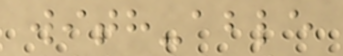with-able
